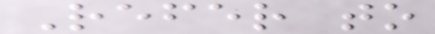Refer to
